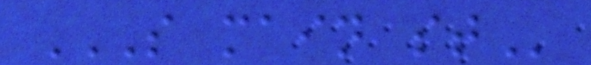S MAIN ST
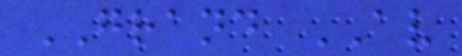GRAND AV
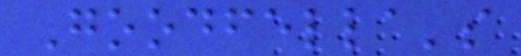Goodfella's
